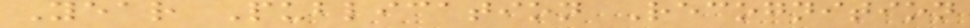Year Publication Recognition
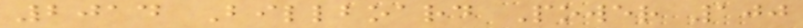2014 Billboard Power 100
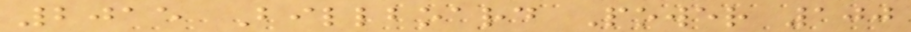2015 Billboard Power 100
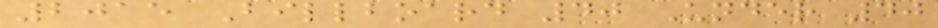2015 Billboard 40 Under 40
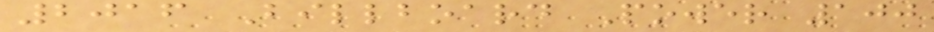2016 Billboard Power 100
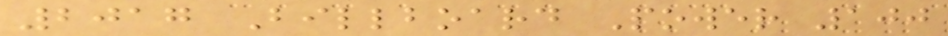2017 Billboard Power 100
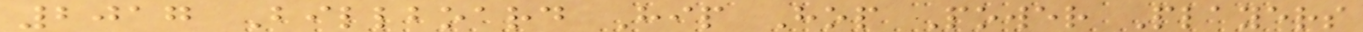2017 Billboard Hip Hop Power Players
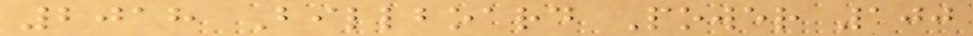2018 Billboard Power 100
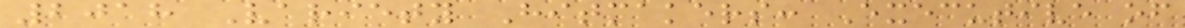2018 Variety Hitmakers: Executive of
